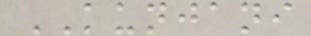KUNJANI
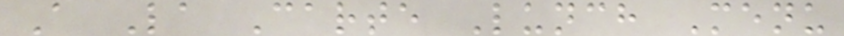A La Carte Lunch Menu
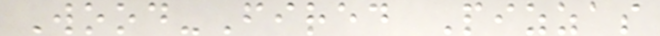Wood-Fired Pizzas
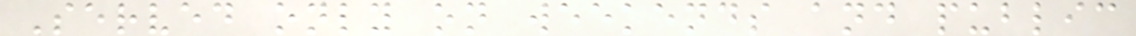Served only on weekends and public
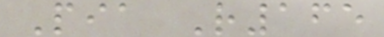Pia R165
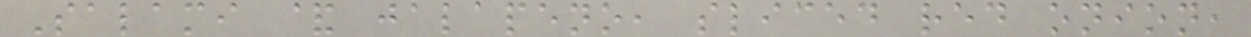Salami & jalapeno, sliced red onion,
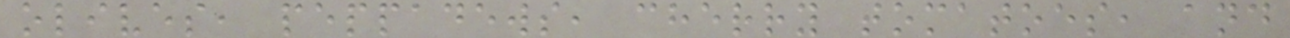olives, peppadews, cherry tomatoes, and
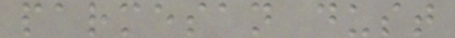parmesan dust
